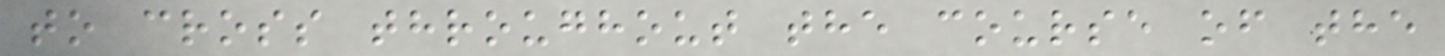to cross throughout the course of the
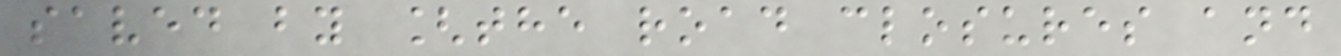saved by [the road closures and
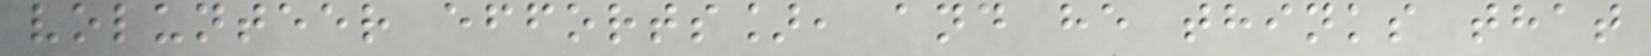volunteer efforts], and he thinks that
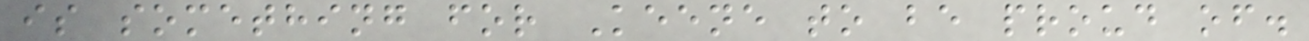is something for Keene to be proud of.
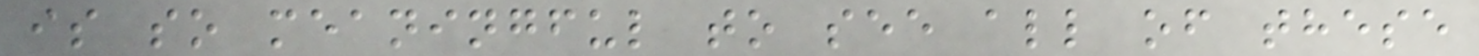is so meaningful to see all of these
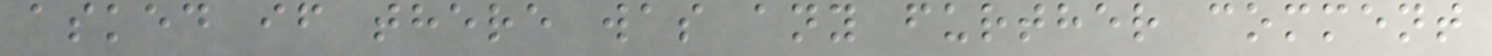asked if there was any further comment
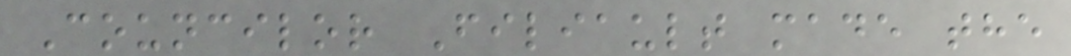Councilor Filiault made the
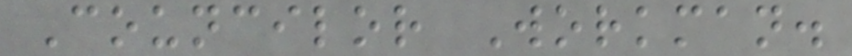Councilor Workman.
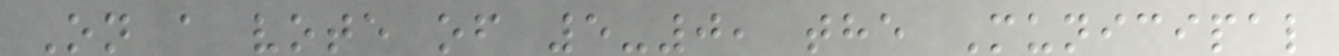On a vote of 5-0, the Municipal
